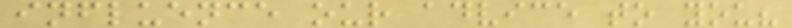influence our advice to you?
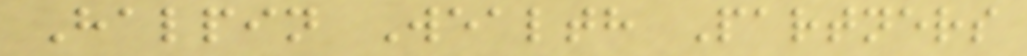Halpin Wealth Partners
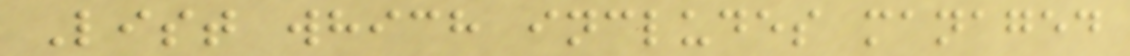List which includes managed
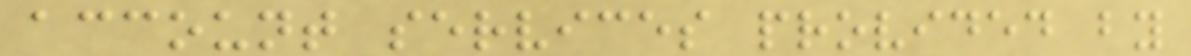account services provided by
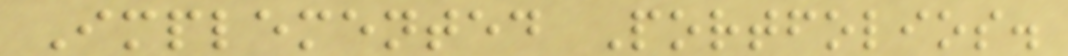Implemented Portfolios.
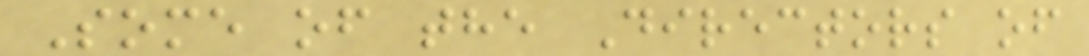Some of the Directors of
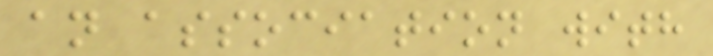an association with
